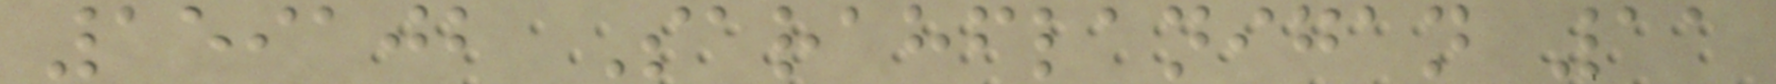159102 Sarahflanigan 11
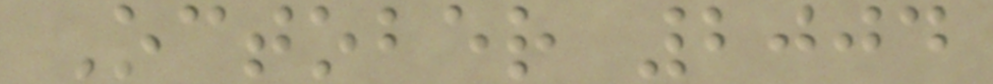October 2004
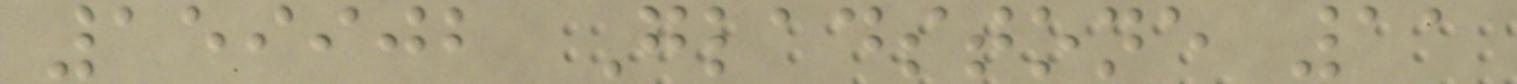159902 Gladstone 11
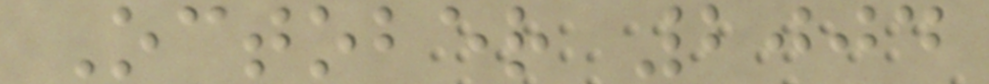October 2004
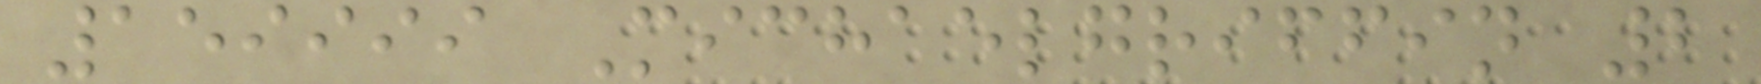159999 Michaelgriffin 2
